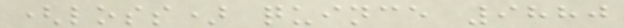(loss) quince 9880
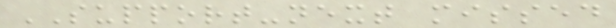SUPPORT-next missed
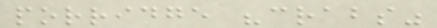porridge "crabs"
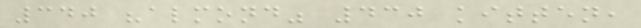340 "almond" 430 kitten,
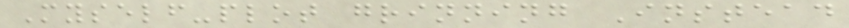Myself-plot grinning Instead
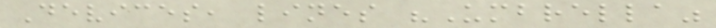Devices, lines "Umbrella"
